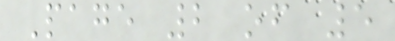Page 2 of 5
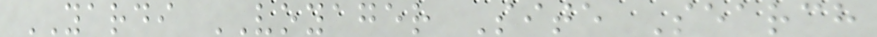YARDI VOYAGER Site Search
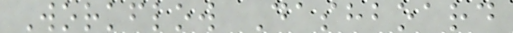Workflow Dashboard
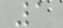1
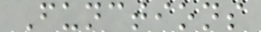Functions
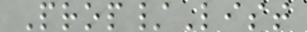Prop/List
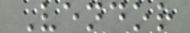Vendor
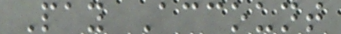Pay Account
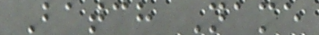Batch Name
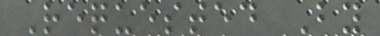Requested By
